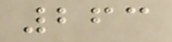263
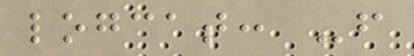logcat: -f
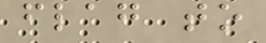flag to
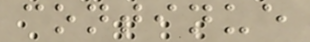continue
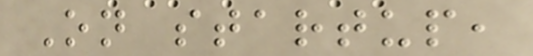On startup,
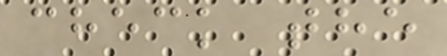check the
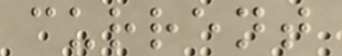current
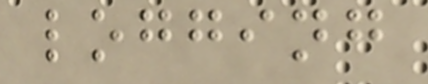logging
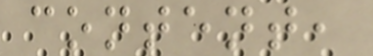content,
